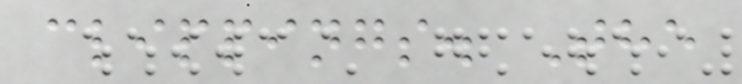clippings. The
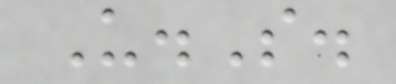U.S.
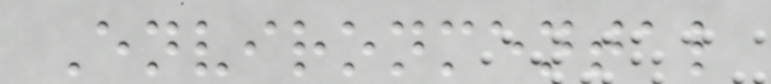Environmental
